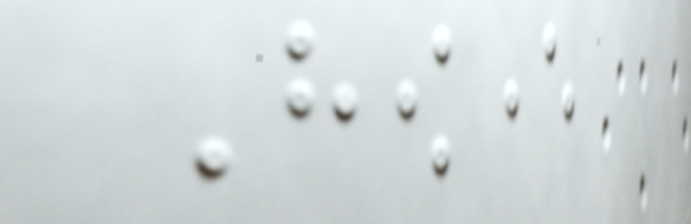However
